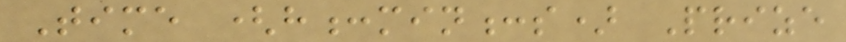Time (h:min:s) Prize
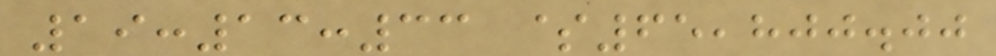19:13:33 $65,800.00
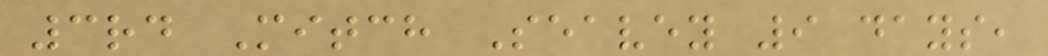3rd Mitch Seavey 9 days,
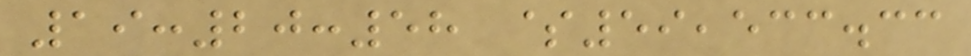19:20:58 $59,533.33
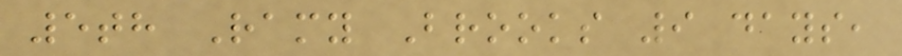5th Ramy Brooks 9 days,
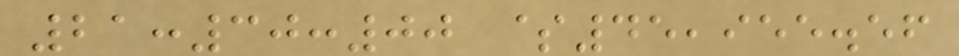21:30:00 $45,955.56
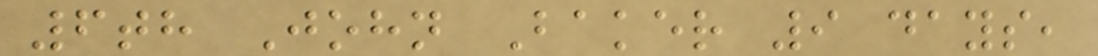6th John Baker 9 days,
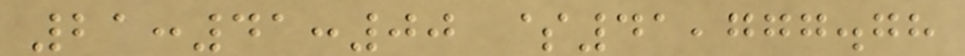21:41:00 $41,777.78
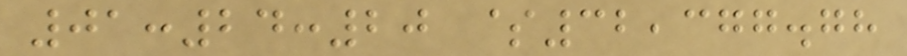01:24:20 $32,377.78
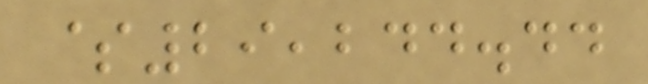$29,244.44
